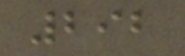292
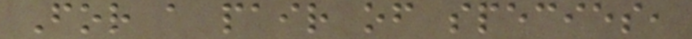For a pair of species,
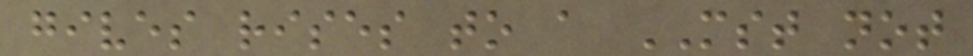gives rises to a MST not
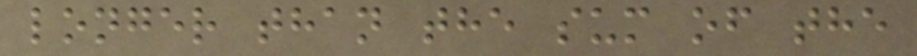longer than the sum of the
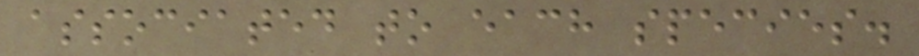associated to each species.
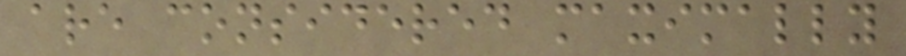are considered maximally
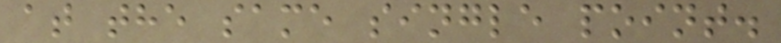at the same single point.
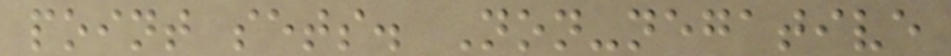point sets. Non-negative
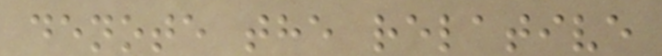denote the relative
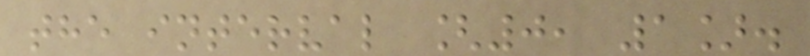the interval [0, 1].
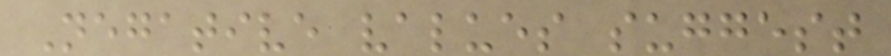Negative values suggest
